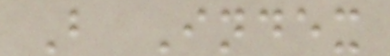B Index
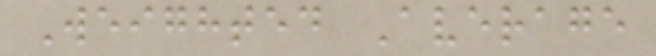Weighted Average
